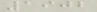1902
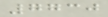7730
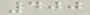400
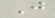J
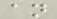an
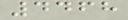4468
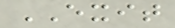EXIT
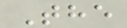The
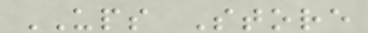UPS Store
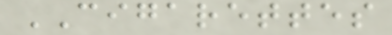CIGARETTES
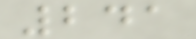241
